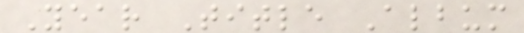Year Title Album
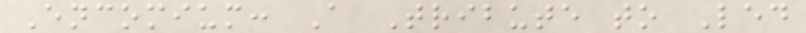Encomium: A Tribute to Led
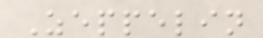Zeppelin
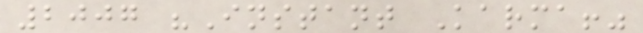2007 "Instant Karma!"
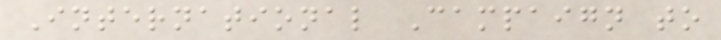International Campaign to
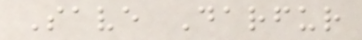Save Darfur
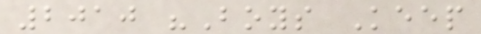2010 "Boys Keep
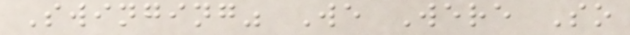Swinging" We Were So
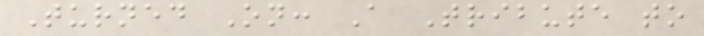Turned On: A Tribute to
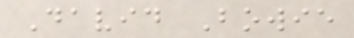David Bowie
